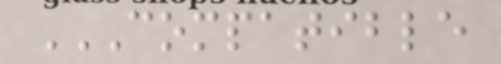COMPATIBLE
